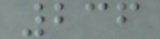236
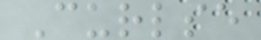Curlse
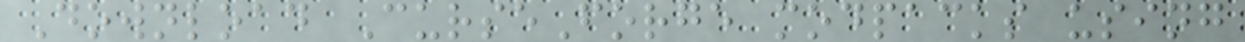Download CurseForge modpacks using
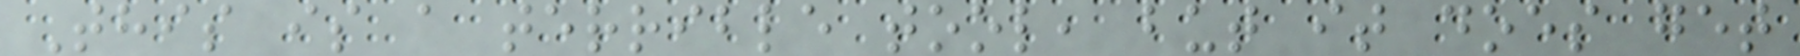This is a terrible tool, but it does get
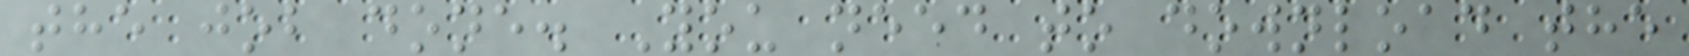the job done. You need to download the
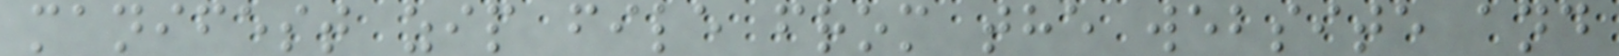manifest zip file from the website and
